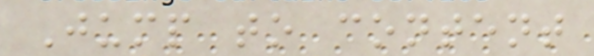Jump to content
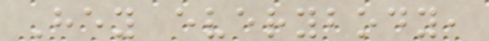Hey everybody,
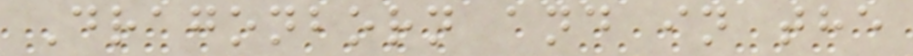Dragonborn and in the
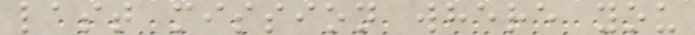last mission where you
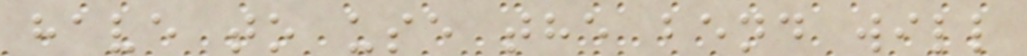have to use the bend will
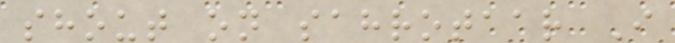shout on sahrotaar I
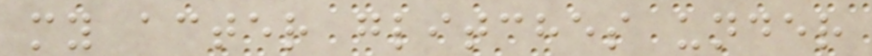my acter glitches under
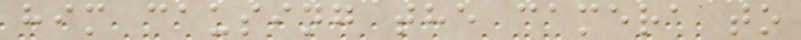him causing the camera to
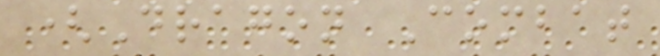(Dragon Combat
